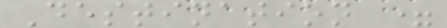Destination =
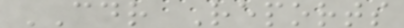CDR Reports
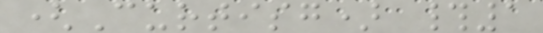(Curtisg) #1
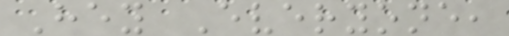Hey Everyone,
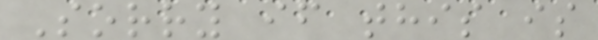Sorry if this is
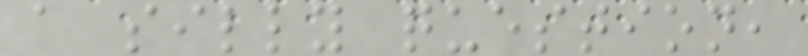a silly question,
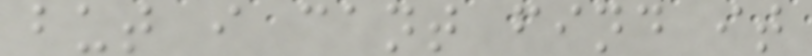but i cant find it
